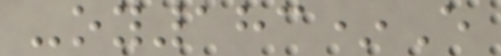-oy183*E
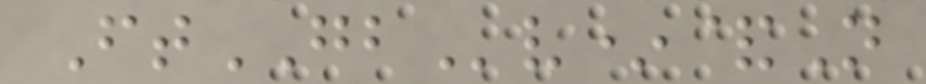FtGBv*&N
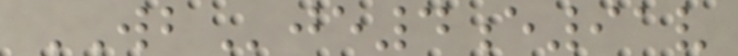WBje4e91v
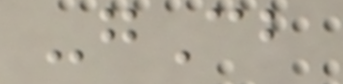-gCb
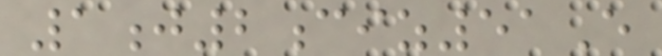1j2ciz51E
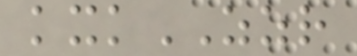kxkZZR
